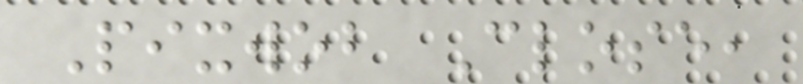Pixwob Close,
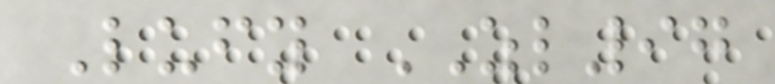Lufy ZL97
